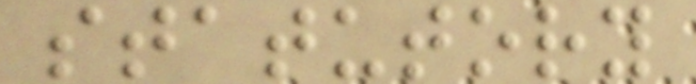statutory
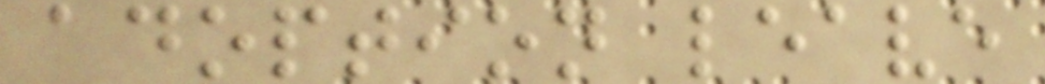adoption leave
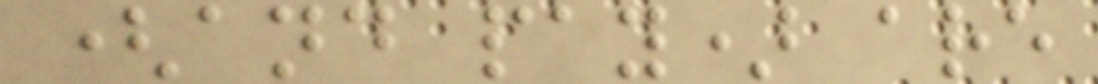(and pay) are
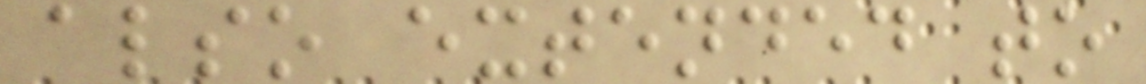also extended to
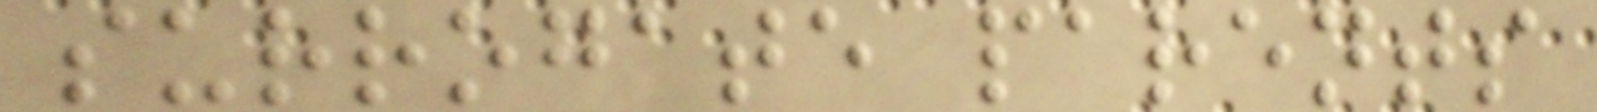surrogate parents
